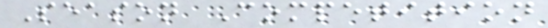Season Competition
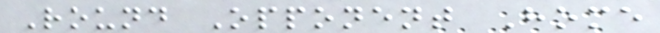Round Opponent Home
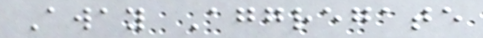Away Aggregate
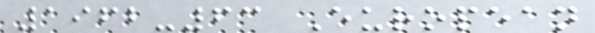1962-63 European
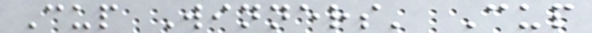Cup Winners' Cup
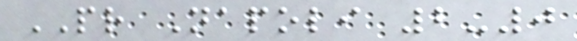PR Napoli 2-0
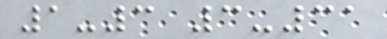1-3 3-31
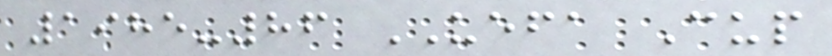1985-86 UEFA Cup
